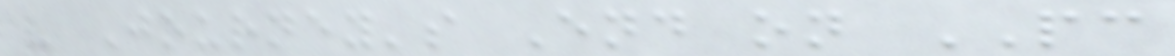- Journey's End on PC
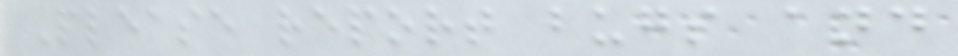Please report bugs and
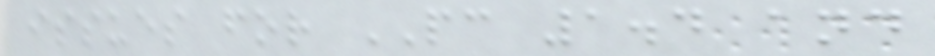issues for PC 1.4 and
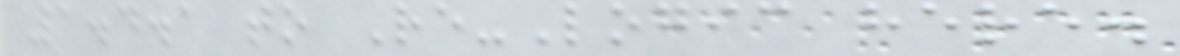1.4.1 to Re-Logic here.
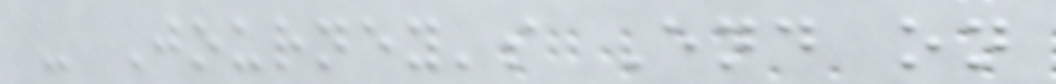- Journey's End on
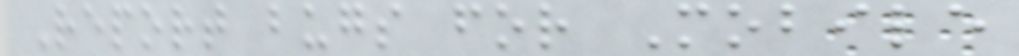Report bugs for Mobile
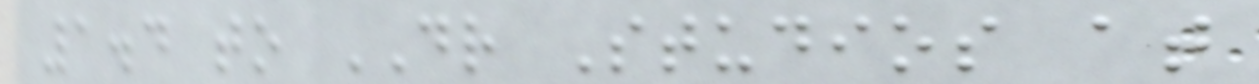1.4 to DR Studios at
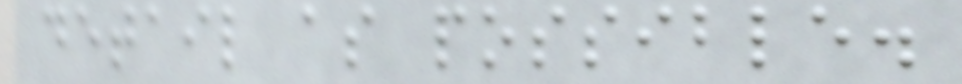detail as possible.
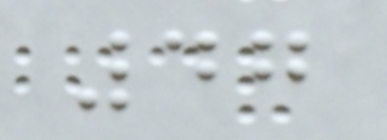47
